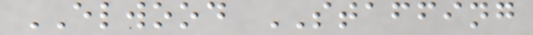ELWOOD STAFFING
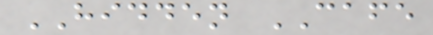HIDDEN CAFE
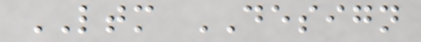LTM DESIGN
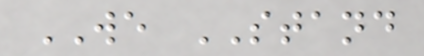WE STAND
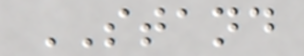STAND
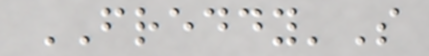FREDDY'S
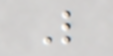L
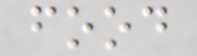food
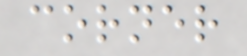corner
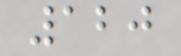120
